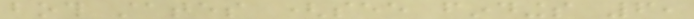both states (see findings 6,
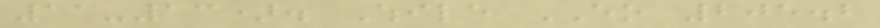11-13). While EO 205.2
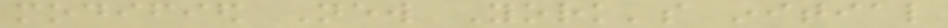modified New York's initial
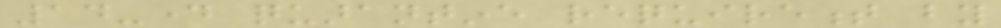14-day quarantine requirement by
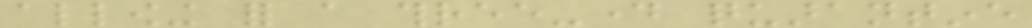allowing for a three-day quarantine
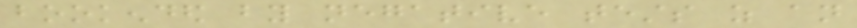bookended by negative tests as an
